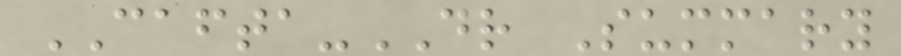CAFTA-DR Summary
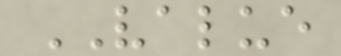VALUE
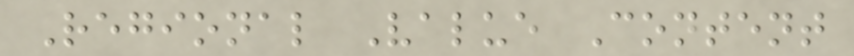Regional Value Content
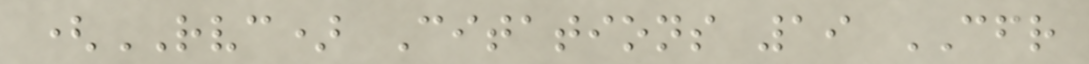(RVC) Citations 19 CFR
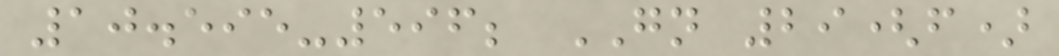10.595-596; GN 29(f)
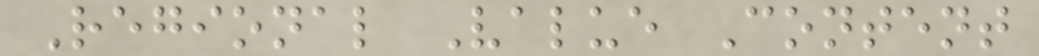Regional Value Content
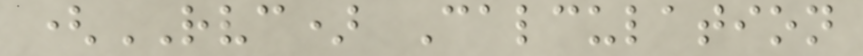(RVC) Calculation
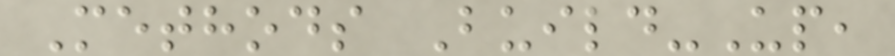Methods Build-Up,
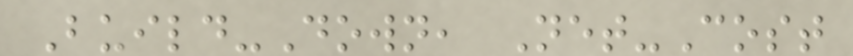Build-Down, Net-Cost
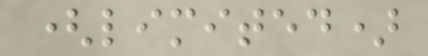(limited)
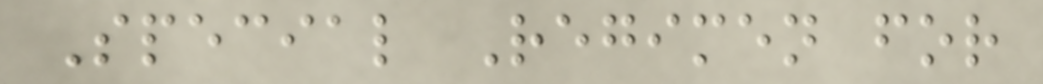Special Regimen for
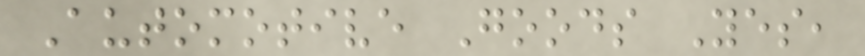Automotive Goods Yes,
